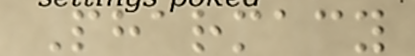Pharmacy
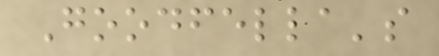Goodfella's
